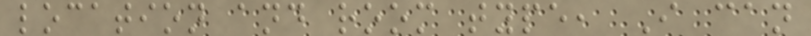location and room type, I can
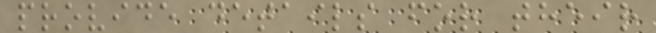provide details for their
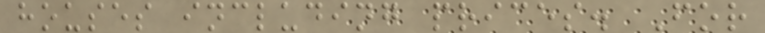houses including prices. For
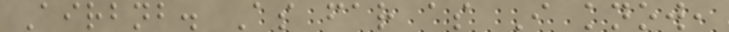Airbnb. As far as I know,
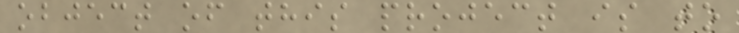object of this project is to
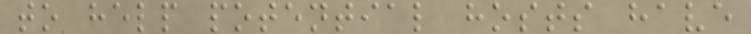to help potential hosts have
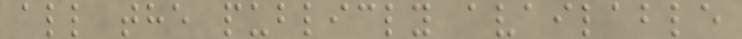all the publicly available
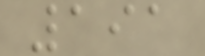191
